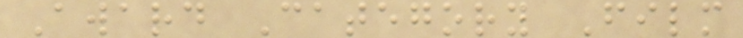Award Category Film
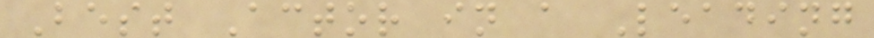Best Actor in a Leading
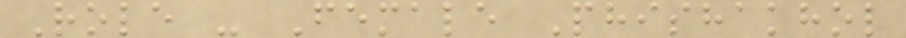Role - Female Phishakhol
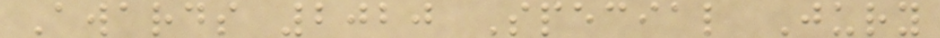Awards 2020 Special Jury
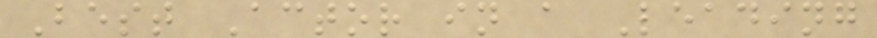Best Actor in a Leading
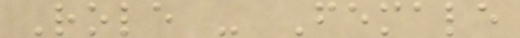Role - Female
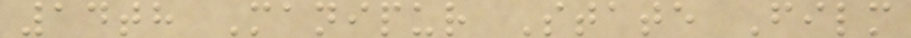14th Manipur State Film
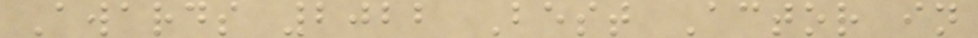Awards 2022 Best Actor in
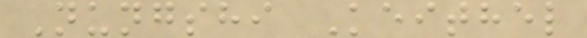Nungshi Keithel
